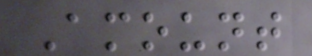Amount
